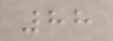88
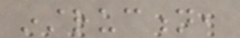instruction,
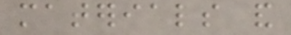materials and
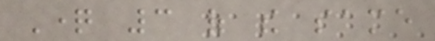Question 3 of the same
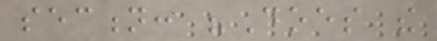section: "Does the
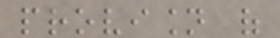provision of
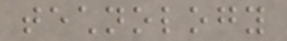technology
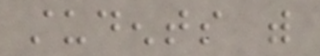students with
